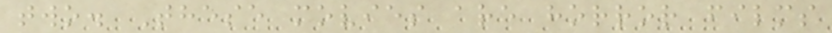two. These movies are horror films
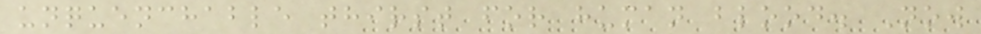unquenchable thirst for human blood. Now
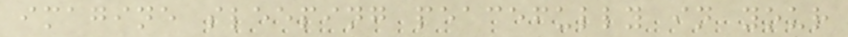imagine sleeping peacefully in your
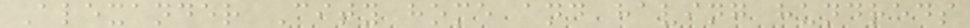Alexander City home and having hundreds
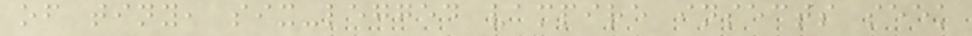of tiny, six-legged vampire insects seek
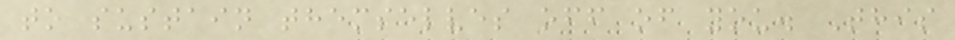to sustain themselves off of you. This
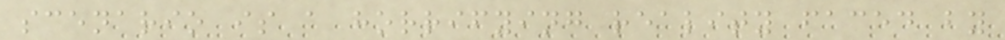scenario is a horrifying reality faced by
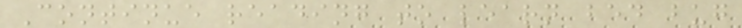Continue reading to learn bed bug
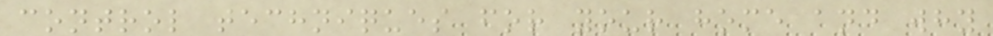control techniques for your home and why
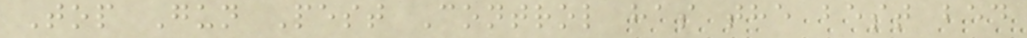Top Gun Pest Control has the best bed
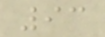93
